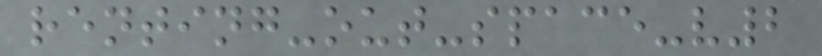renting-out-space-v2
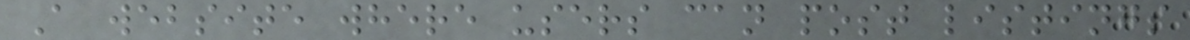A website where users can post listings
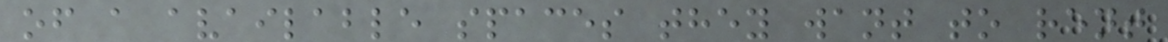of a available spaces they want to rent
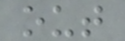out
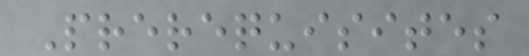Prerequisites
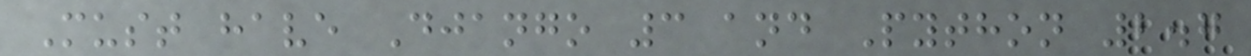Must have Django 3 and Python 2.7
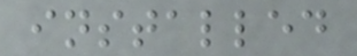installed
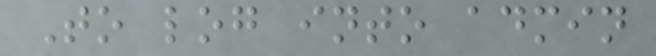To log into admin
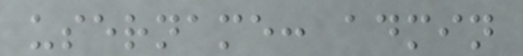username: admin
